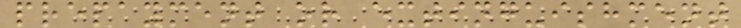prepayment or extinguishment
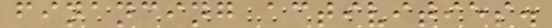financing activities.
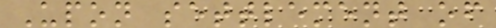Upon settlement of
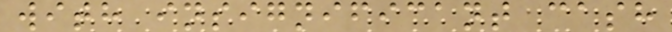with insignificant cash
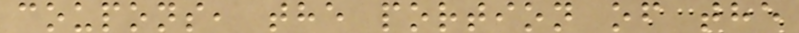coupons, the portion of the
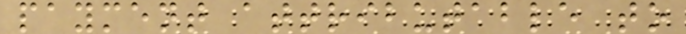payment attributable to
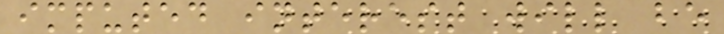imputed interest will be
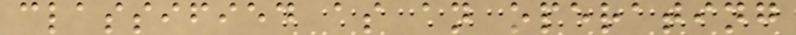classified as an operating
